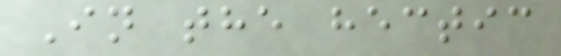In the hectic
